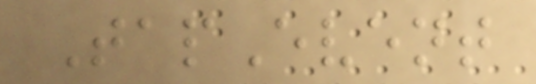TapEvent
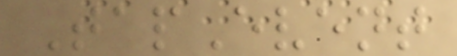TapEvent
